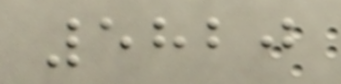5820
